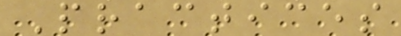Practices
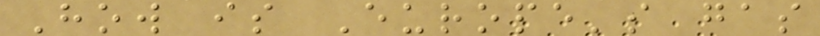How is Europe's gas
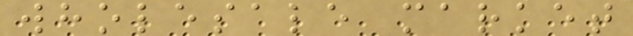wholesale market
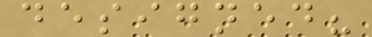designed?
